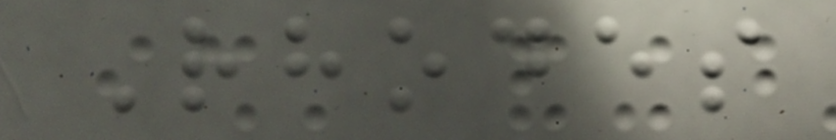Rhodes
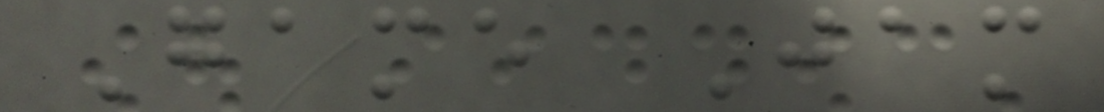Game Jam
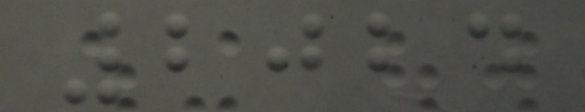2024
